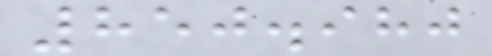850.980
